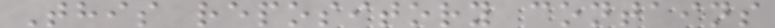This repository contains
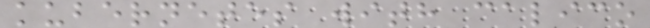kubernetes with calico
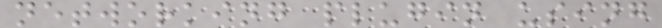networking plugin using
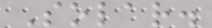Solar.
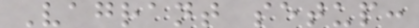Vagrant setup:
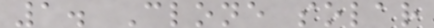1. Clone solar
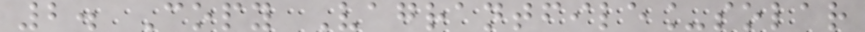2. Copy Vagrantfile_solar
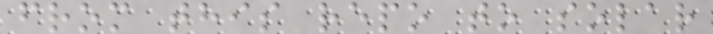from this repo to solar
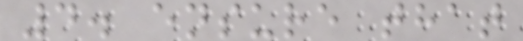4. ensure that
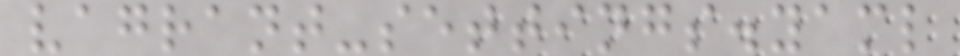vagrant-settings.yaml
